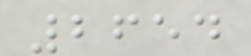2654
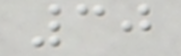30
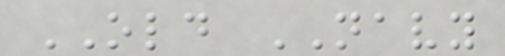OLD NAVY
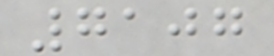7107
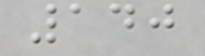140
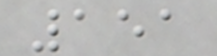151
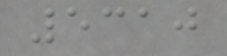5310
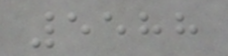5588
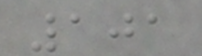101
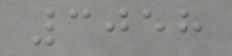3058
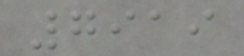7919
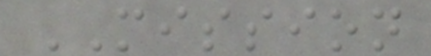MISSION
